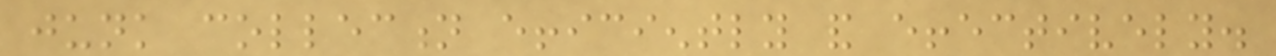junk collection efficiently and effectively.
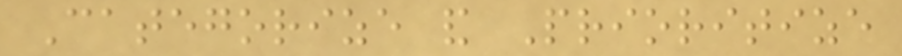Categorize and Prioritize
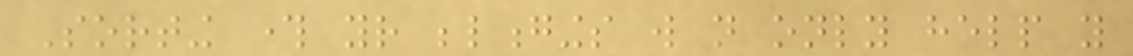Sorting through your belongings will not only help you
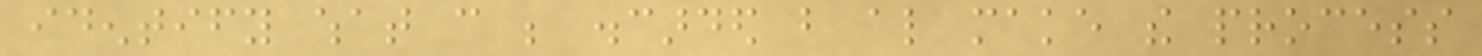identify what can be discarded but also make the process
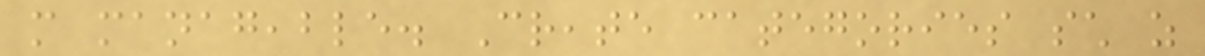more manageable. Create categories such as
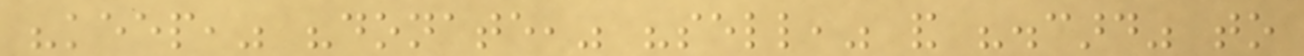"keep," "donate," "sell," and "discard" to
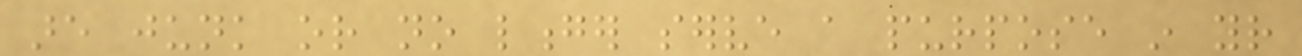are junk or no longer serve a purpose in your
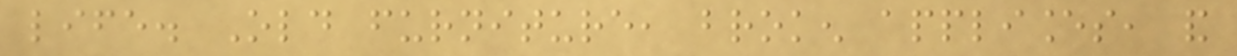life. Old furniture, broken appliances, and
